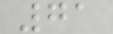71
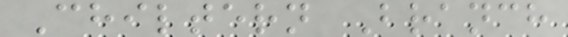Chiltern Branch
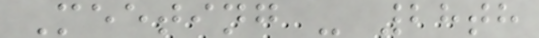Meeting - 28th
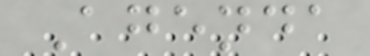Agenda
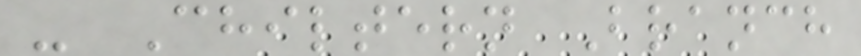- Chiltern Branch
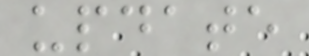update
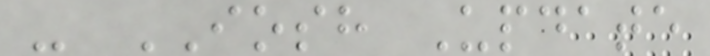- IOSH Update
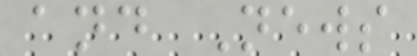and News
